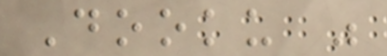Dooku was
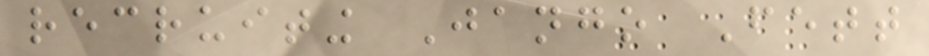recruiting Jango Fett
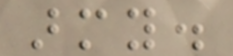army.
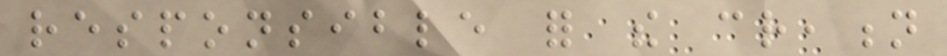responsible for the creation
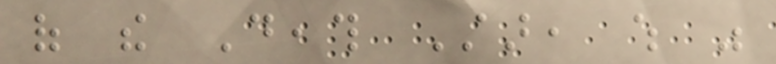of the Death Star, which was
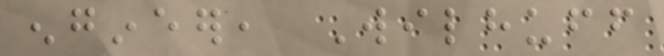engineer, Wilhuff
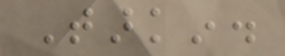Tarkin.
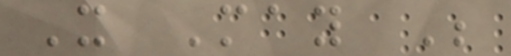It May Be
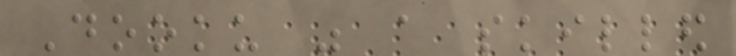Dooku was a skilled
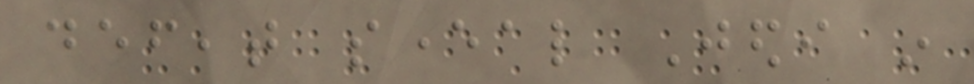defeat several Jedi in
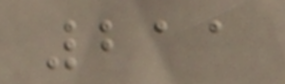211
